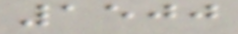1500
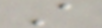A
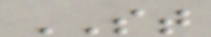ST
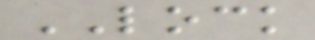LOCK
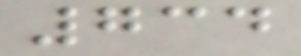734
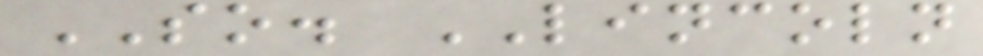SO. LINCOLN
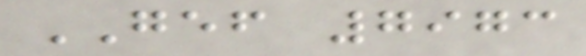GEF 7973
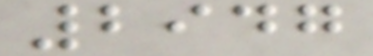2947
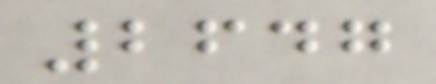2647
